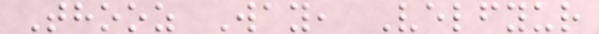Thooz Way, Velfyur
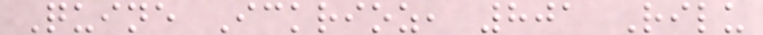Quine Ickrioz, 801 Rilu
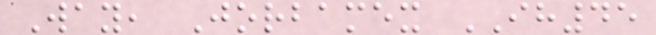Way, Jorbamex IH45
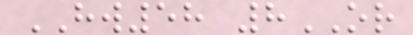HW58 8OR
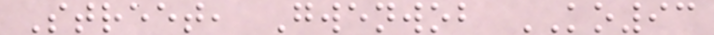Street, Gwenwob KO93
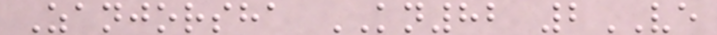Zanjorsha KN82 2VE
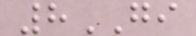8GI
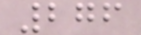276
